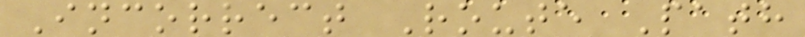Incorrect Route Path
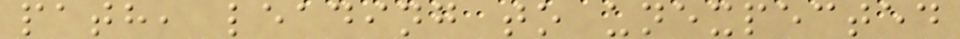path, leading to unexpected
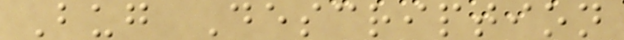Bug Description
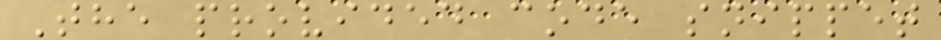The provided code snippet
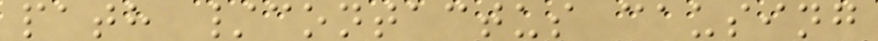path /contactus causing
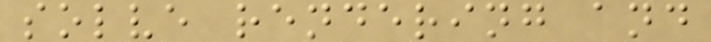solve rendering and
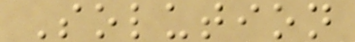Solution
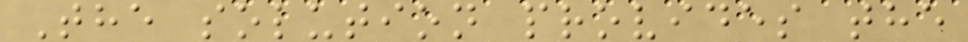The solution provides the
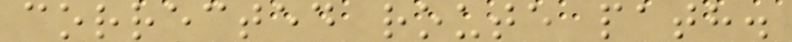corrected route path.
